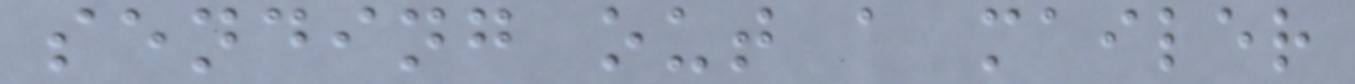sending out a mailer
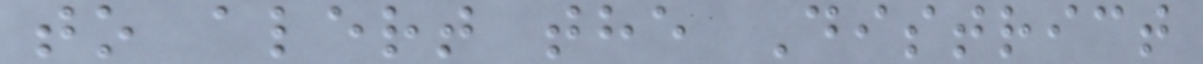to alert the District
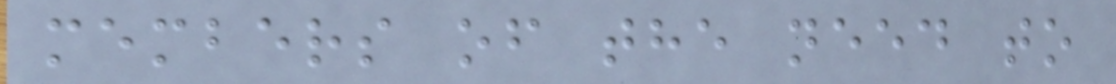members of the need to
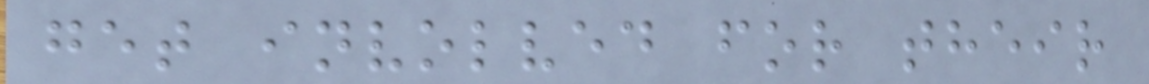get involved for their
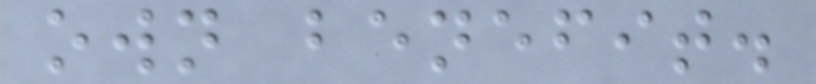own benefit.
